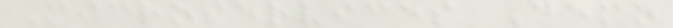Microservices Demo
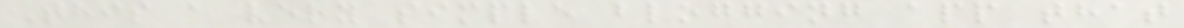This a very simple blogging app that
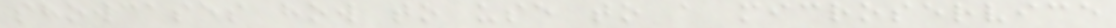showcases how to use to a microservice
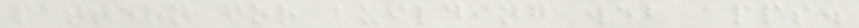pattern for building web apps.
